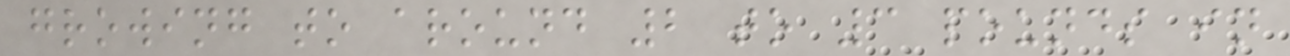growing to around 2 to 3 pounds in
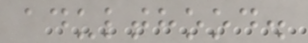adulthood.
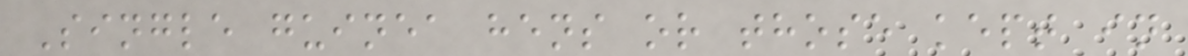Single guinea hens or those kept in
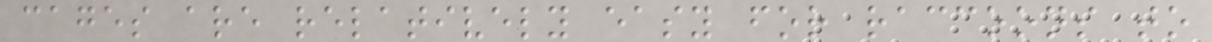cages are relatively easy for raccoons to
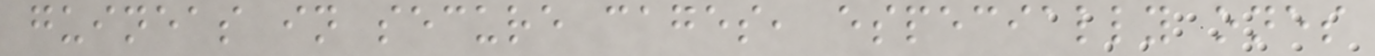guineas in secure cages, especially ones
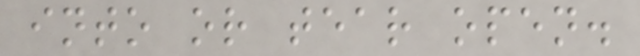into or tear open.
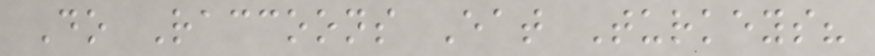Do Raccoons Eat Turkeys?
